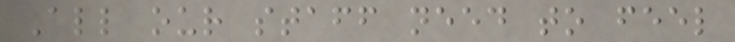All our staff need to feel
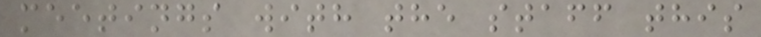meetings with the staff this
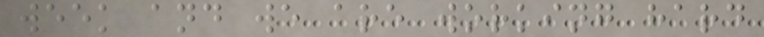week and we are working hard
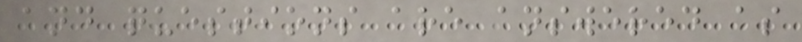and questions are answered as
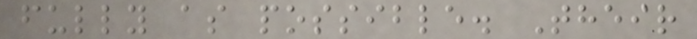fully as possible. Their
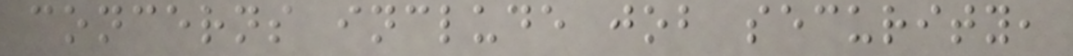concerns include job security,
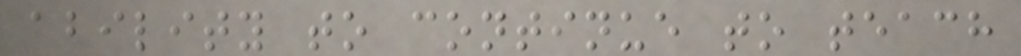ability to continue to teach
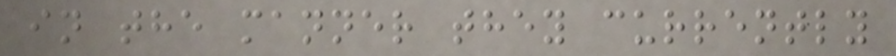in the manner they currently
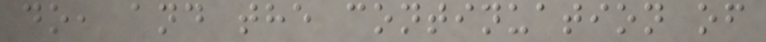do, and the continuation of
